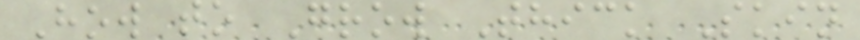How to Grow Thick Skin
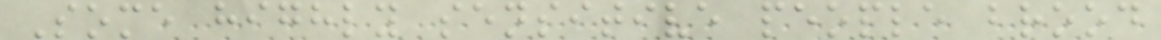Some highly sensitive people brood
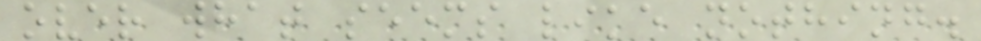over what seems like nothing.
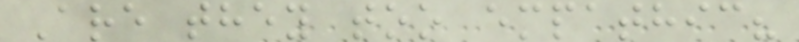Are they too empathic?
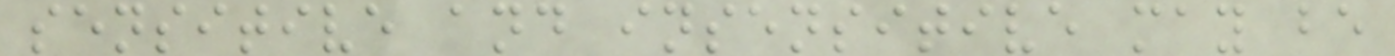sensitive and insensitive may be
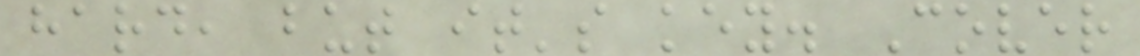hard, but it's key. Cover
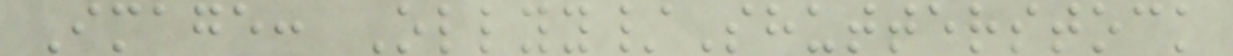Image: Ollyy/Shutterstock
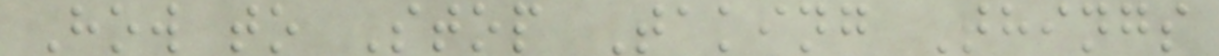How to Stop Taking Things
